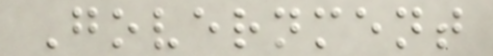Government
